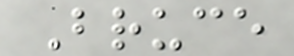Bruce
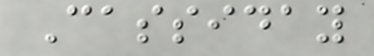Cassiday
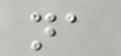na
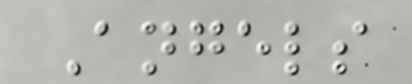Angels
